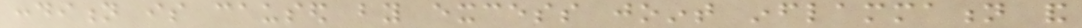condition is caused by excess joint inflammation and
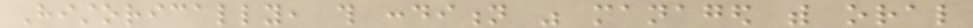Historically, this condition was managed with oral
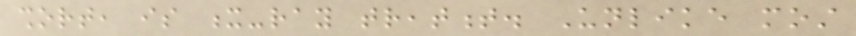short, is x-ray treatment. Unlike most
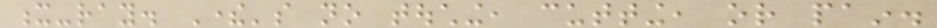x-ray. There's no touching, cutting, or pain.
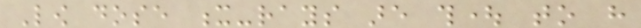Low dose x-rays are thought to have
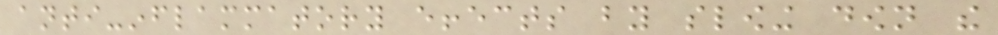anti-inflammatory effects by slowing down the
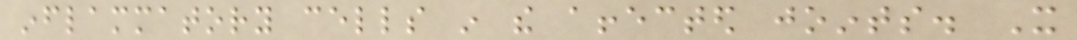inflammatory cells in the affected joints. It
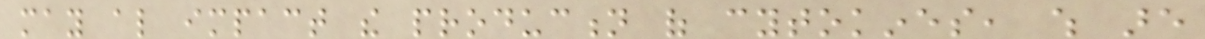may also impact the production of cytokines, which are
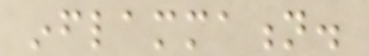inflammation.
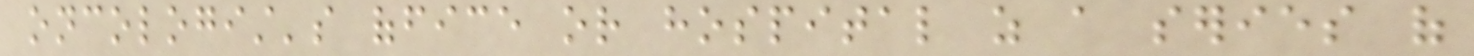oncologist's office or hospital as a series of
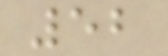52
